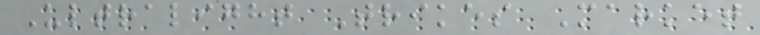Ultralight Trikes Market
